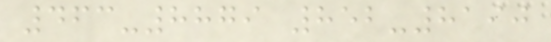463-8879 852-8190
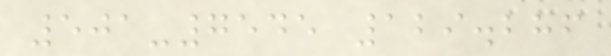501-7545 129.286
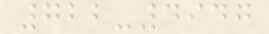722-4947
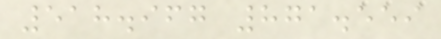518.967 871.559
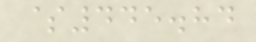$445.84
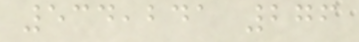534,241 276
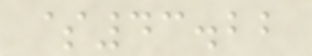$43.22
